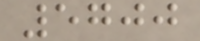5700
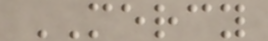MERCY
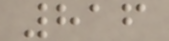816
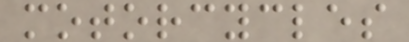motorcycles
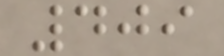409
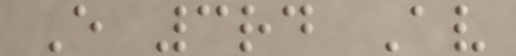E 3rd Av
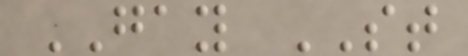GAY ST
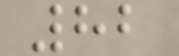82
